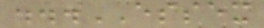...ESSEX
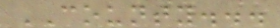COUNTY...
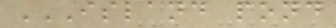ISLAND POND
